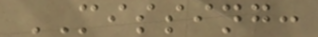MISSING:
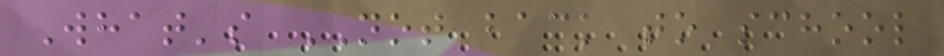What's NOT back to school
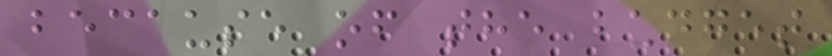because of the budget
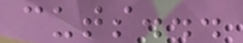cuts...
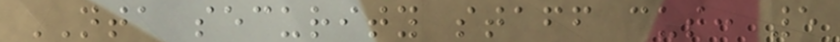NTA security staff cut: 5
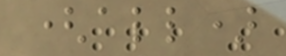(all)
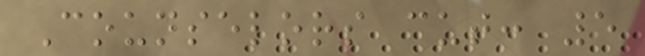Counselors cut: 5
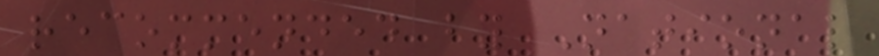recommended by National
